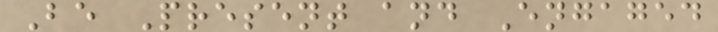Be Present and Engaged
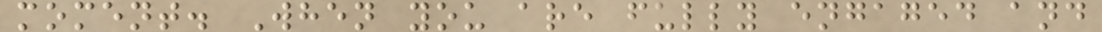moment. When you are fully engaged and
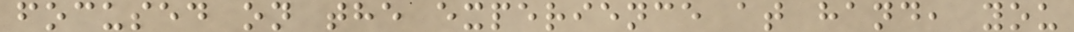focused on the experience at hand, you
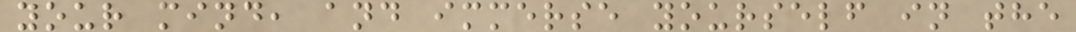your mind, and immerse yourself in the
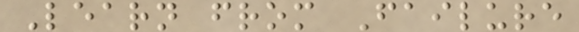Learn from Failure
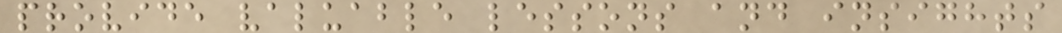provide valuable lessons and insights
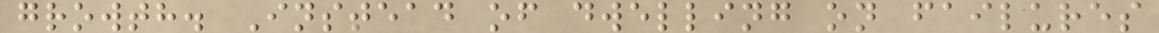growth. Instead of dwelling on failures
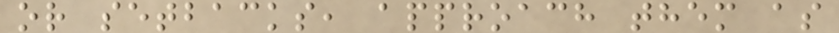or setbacks, approach them as
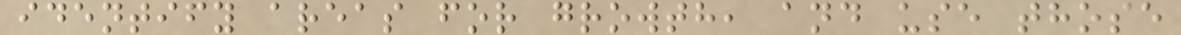identify areas for growth, and use those
